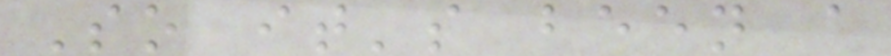So it's been a
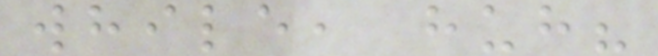while, huh?
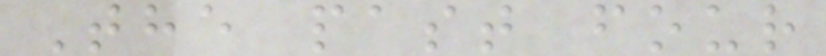The past four
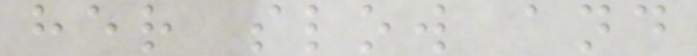her slow and
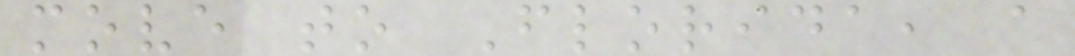move to Florida, a
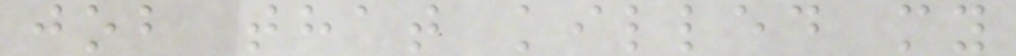job that killed my
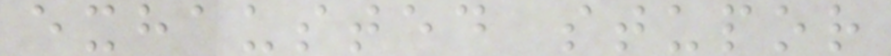exhausted stupor
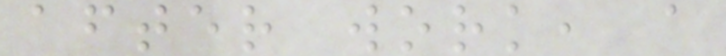after work, a
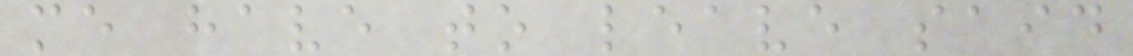me have to leave said
